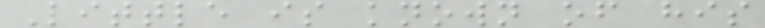Little is known of his
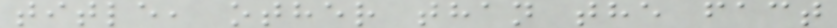title, other than the fact
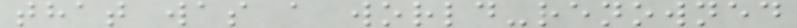that was a world-renowned
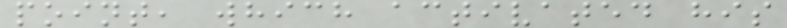point, which activated his
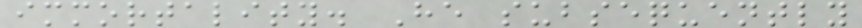immortality. He subsequently
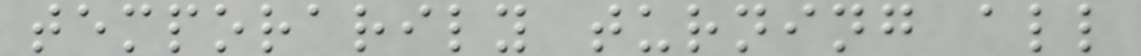temporarily turning all
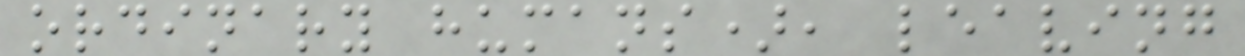ordinary humans), leaving
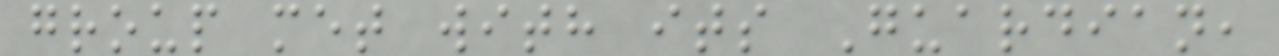group met with its Guardian,
